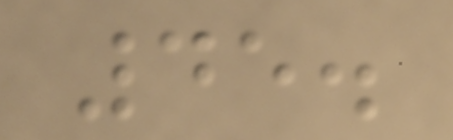45.
